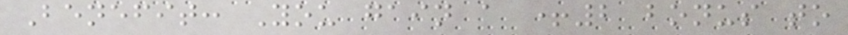Benefit: You gain a +2 bonus to
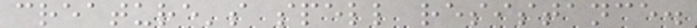creature's spell resistance.
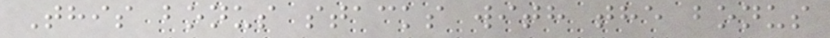This bonus stacks with the bonus
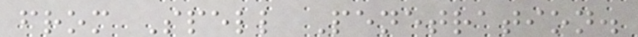from Spell Penetration.
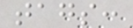tags:
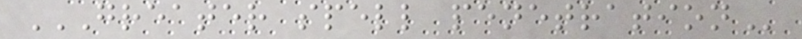GREATER SPELL PENETRATION
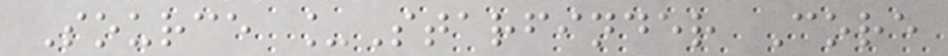Source _Starfinder Core
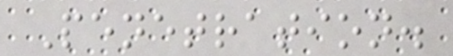Penetration.
